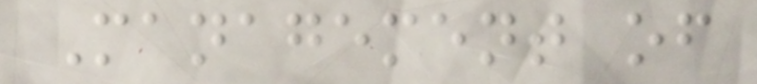Management of
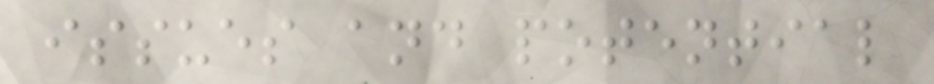issues and potential
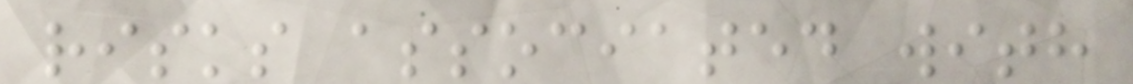risks associated with
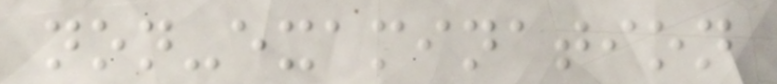non-examination
